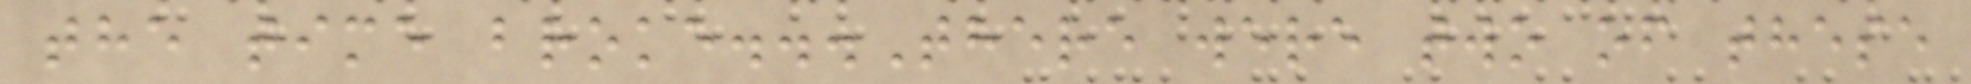the time broke...There were two of these
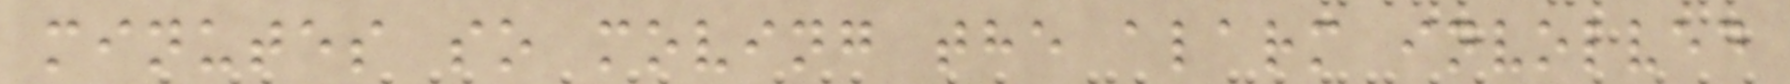minutes so moving the alarm involved
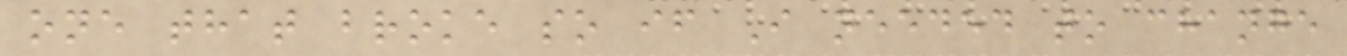one that broke so if I needed to change
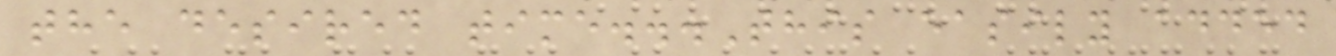the desired time...This easily added
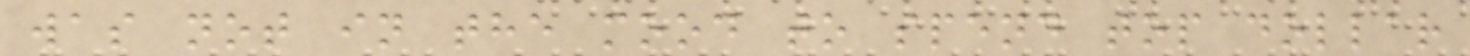was not in the mood to spend top dollar
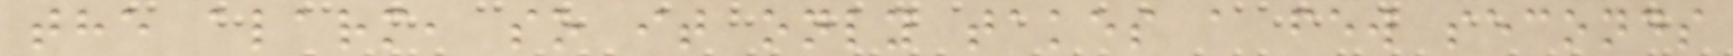the alarm, so it only takes a few seconds
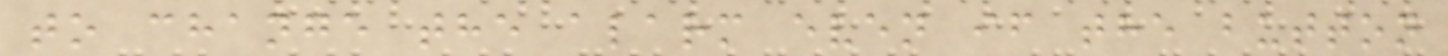to change the alarm even if the button
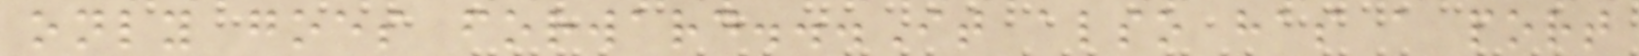only goes forward...It also has a port
